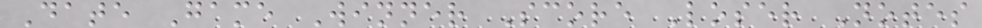Date Game Winner Score Loser Notes
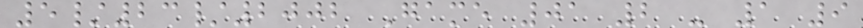5/23/2002 Game 01 2 - 1 9
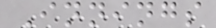Innings
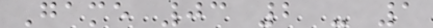Game 03 2 - 1
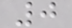0
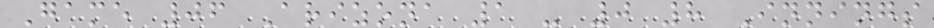Game 06 Arizona 1 - 0 8 Innings
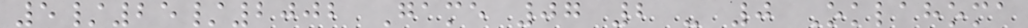5/25/2002 Game 07 2 - 0 Oklahoma
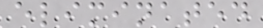eliminated
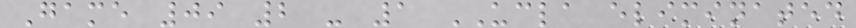Game 09 2 - 1 UCLA eliminated
